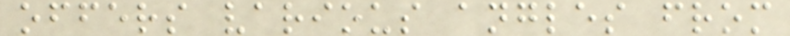offers various angles from
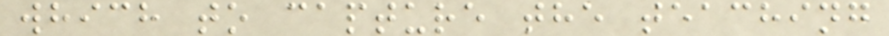which to capture the teaching
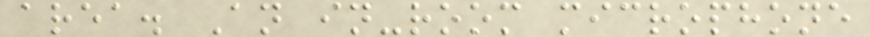area. An in-room microphone
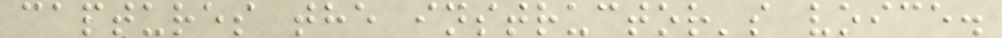captures the instructor's voice.
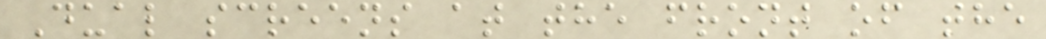Dual screens at the front of the
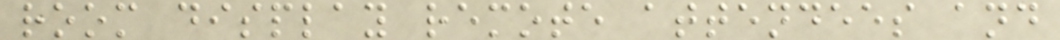room display remote attendees and
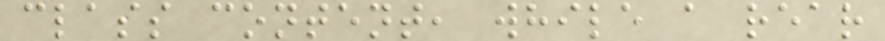class content, while a rear
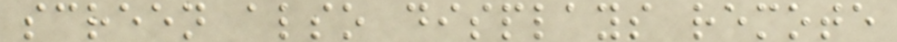screen also displays remote
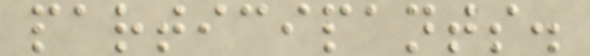participants.
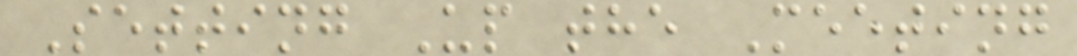Setting Up the Meeting
